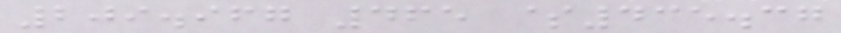209.967 465 $435.37
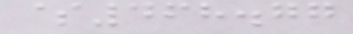$468.77
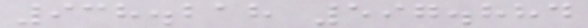938.218 597.884
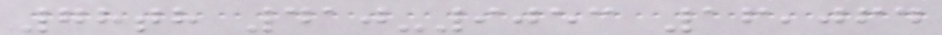78th 410-9053 16,064
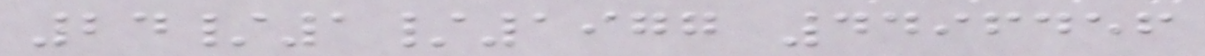24/1/1977 4496456
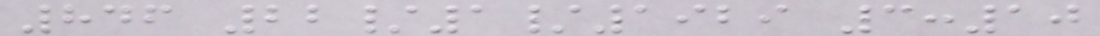846 22/1/1929 3:10
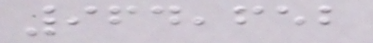964,652
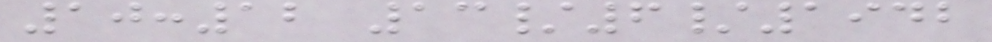10:12 13/6/1942
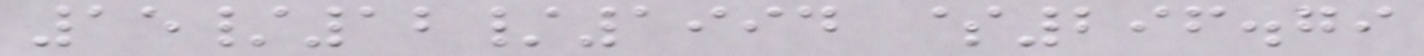15/12/1994 $296.79
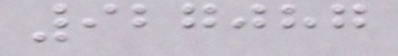927087
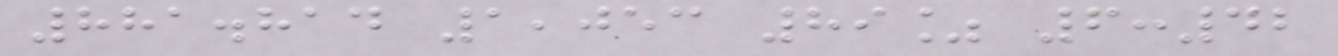881.814 1,053 89% 6:42
